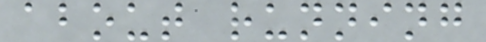about running
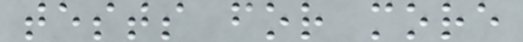tests for more
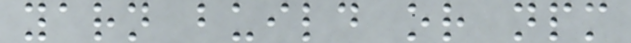yarn build or npm
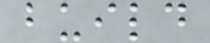build
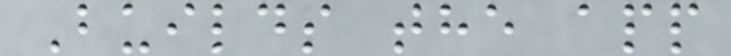Builds the app
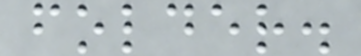folder.
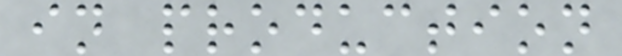in production
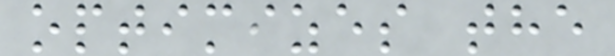optimizes the
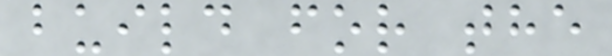build for the
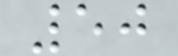50
